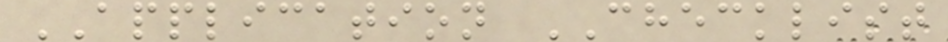APPLICATION CHECKLIST
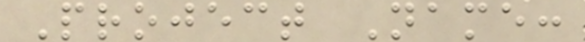Project Name:
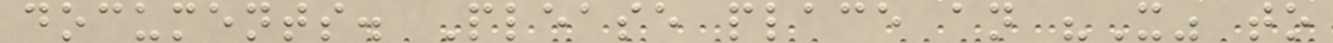documents. Please place an "X" to
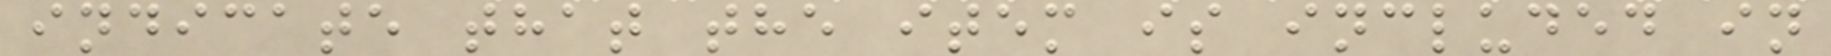indicate that the item is included in
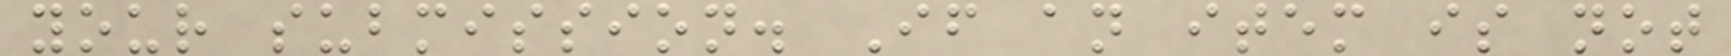your submission. If an item is not
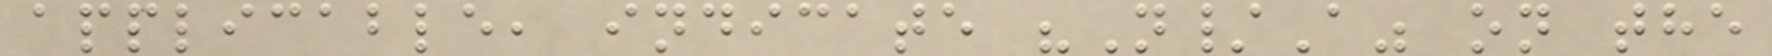applicable, indicate "N/A" on the
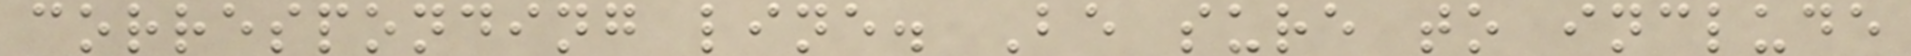corresponding line. Be sure to include
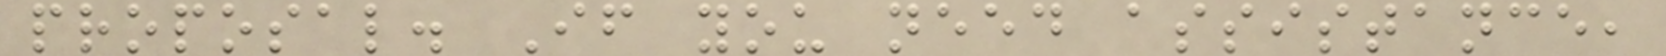proposal. If you need assistance,
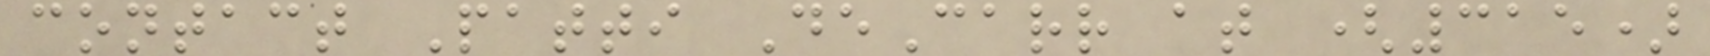contact Patti DeCarr at (315)
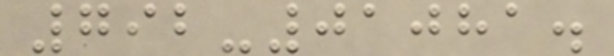792-01081.
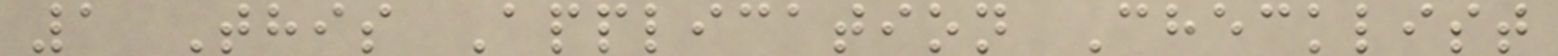1 This Application Checklist
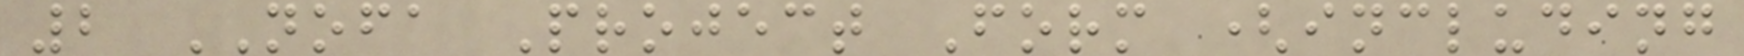2 NOFA Project Form (including
